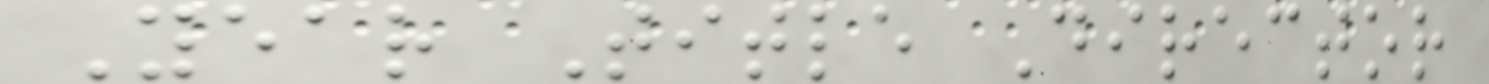Year Title Director
